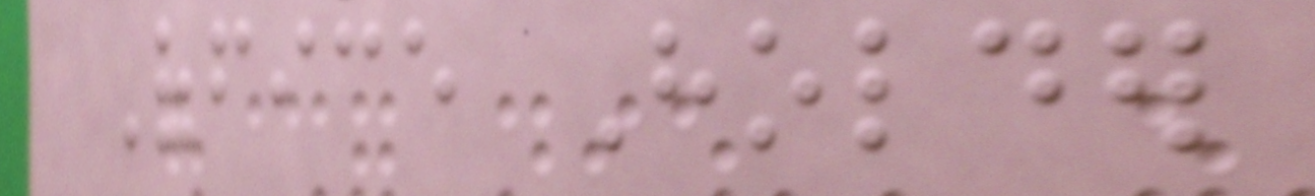Office Holder
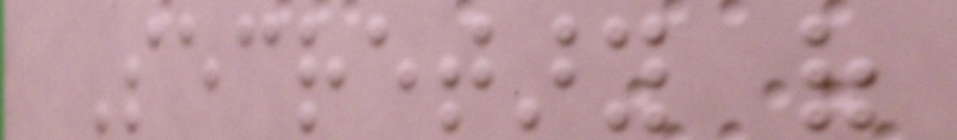Secretary of
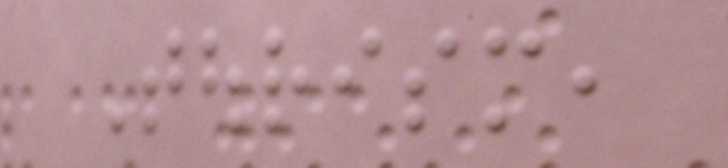Tourism,
